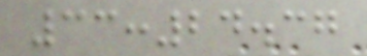33:24.37
